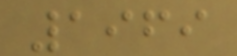1969
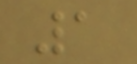1
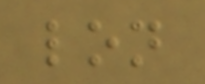lon
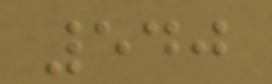540
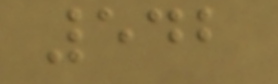542
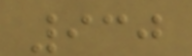930
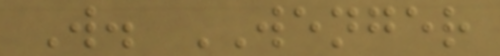W. WENGER
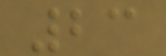23
